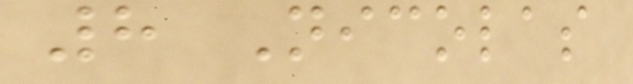8 Nicolas
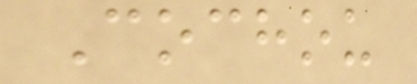Cochou
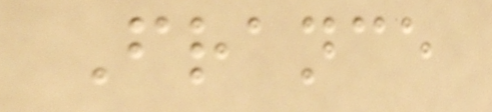France
